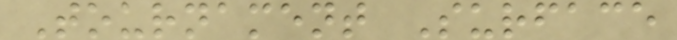Tournament Surface
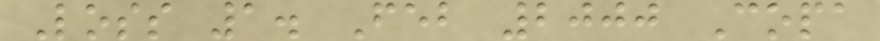Loss 1. Feb 2000 Copa
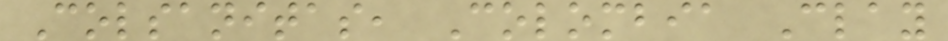Colsanitas, Colombia Clay
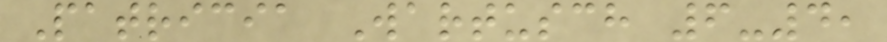Patricia Wartusch 6-4,
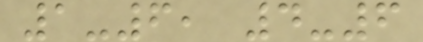1-6, 4-6
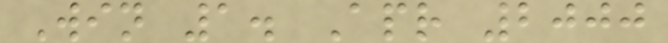Win 1. Apr 2000
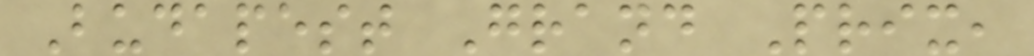Budapest Grand Prix,
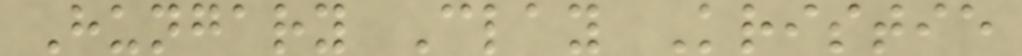Hungary Clay Kristie
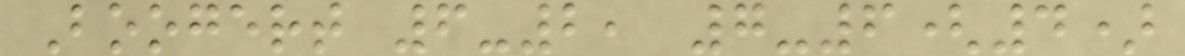Boogert 6-2, 7-6(4)
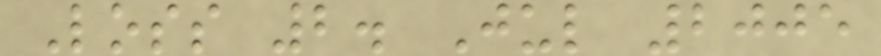Loss 2. Jul 2005
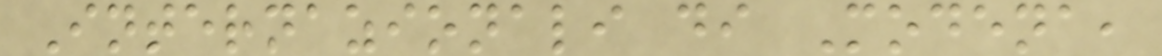Internazionali di Modena,
